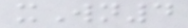xWn4
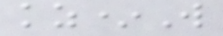kz*W
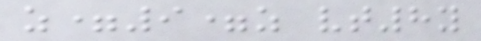z=9=z vt8y
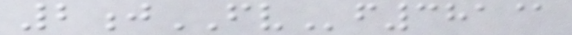2jFVf381@
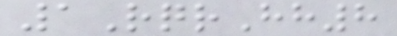1RqrHh8
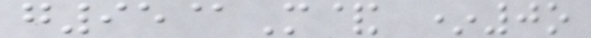g95@M& *0o
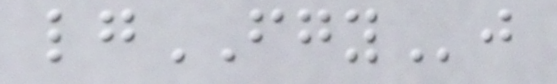lgFGYj
